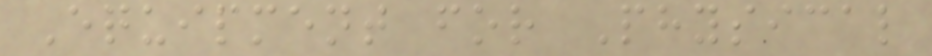Equipment for Physical
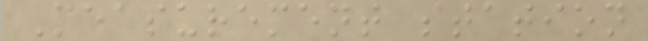Measurement station
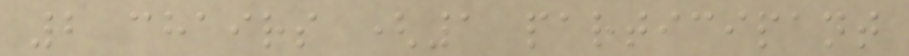2 chairs (1 participant
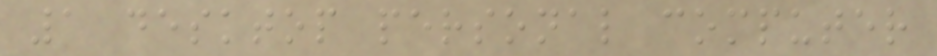1 desktop personal computer
